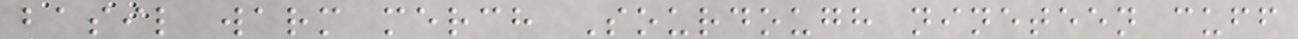basil warm merch Sourdough nineteen cuff
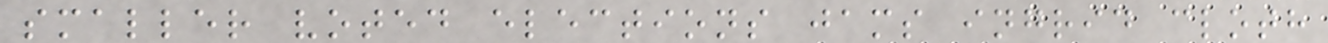smaller voted elections jams ingrid cloth
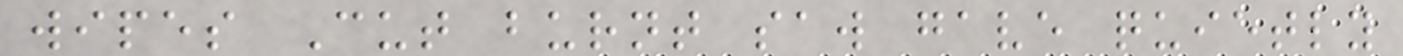wipes Cut burnt saw gave quietly
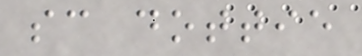sc dottie
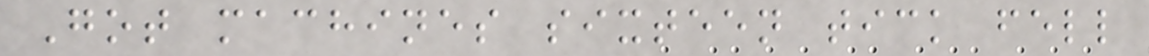Got machines sixteen tick fell
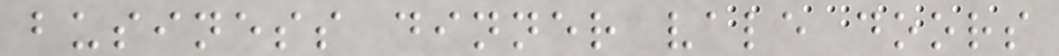business dinner vale doors
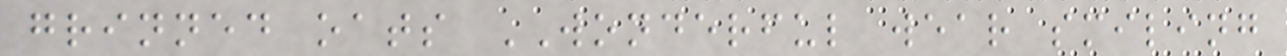grinned oats WONDERFUL wear smiling
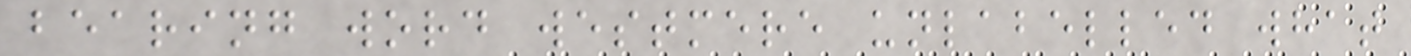bearing word westmere unlabelled what
